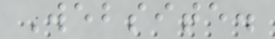Website.
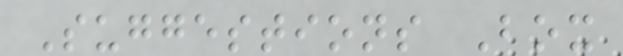Suggestions Box
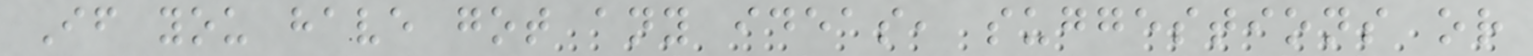If you have got any ideas, suggestions or
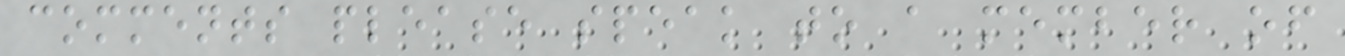comments please speak to a member of
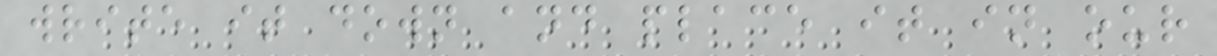write it down and place it in our
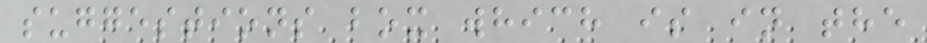suggestions box which is in the
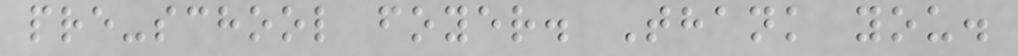pre-school foyer. Thank you.
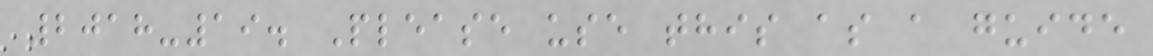2018-19. Please use this as a guide
